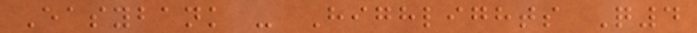Easybank - Highlights Q4
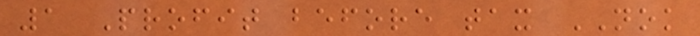1 Profit before tax NOK
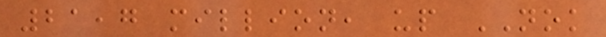21,7 million, up NOK
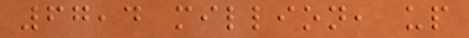67,4 million, up
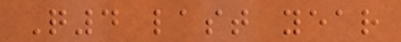Q4 last year
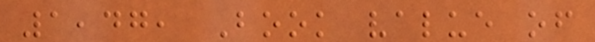1,47, Book value of
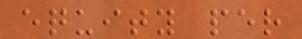equity per
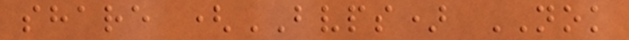share (BVPS) NOK
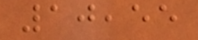10,55
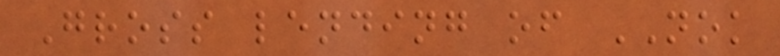Gross lending of NOK
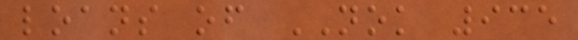loans of NOK 935
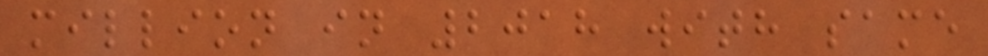million in 2018 with same
